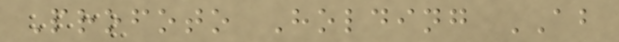Profoto Holding AB
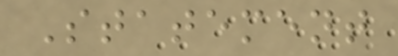Statement
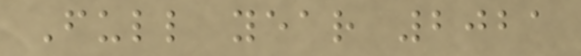Full year 2021
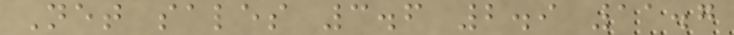Net sales 3.6 2.9 11.7
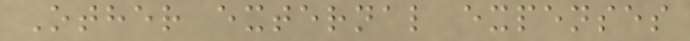Other external expenses
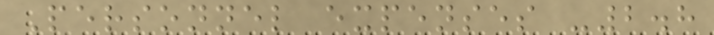Personnel expenses -2.8
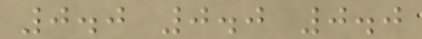0.0 0.0 0.0
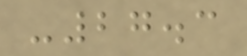-27.3
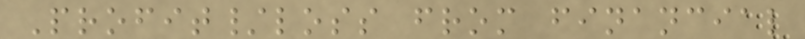Profit/loss from financial
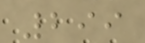299
